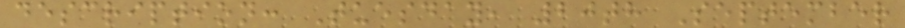description: Tuesday, 20th September
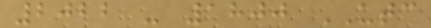2022 - 1800 UTC
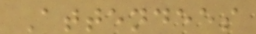Attendees
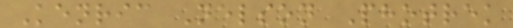Kenric Nelson Photrek
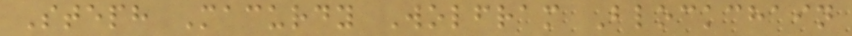Steph Macurdy Wolfram Blockchain
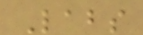Labs
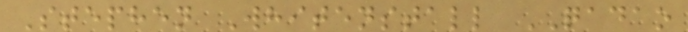Stephen Whitenstall QADAO
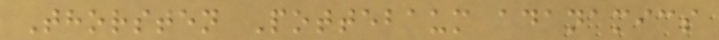Thorsten Pottebaum adanamics
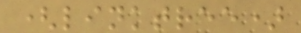(linktree)
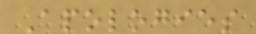Apologies
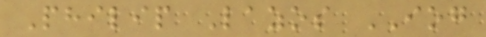Philip Lazos IOG
